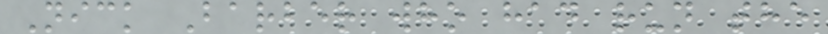Nick Barber who had run the
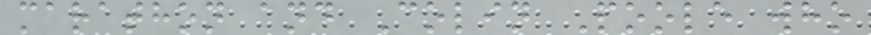marathon and Colin Poole who
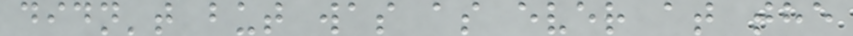didn't but was as ever at the
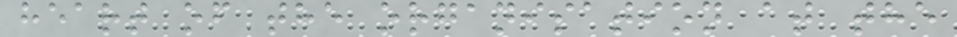heart of the organisation at the
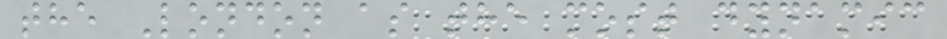the London as the most dynamic
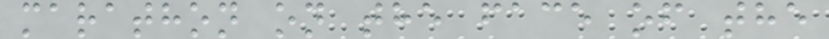marathon on the face of the
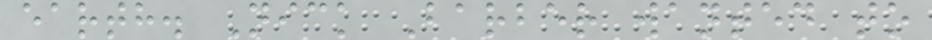earth. Nick Barber wanted to
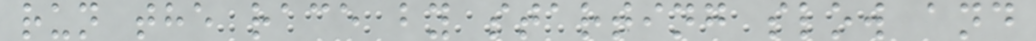run the race by starting slow and
